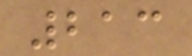213
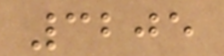3205
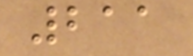211
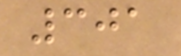301
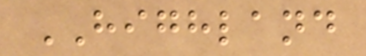HIGHLAND
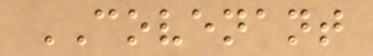COVENANT
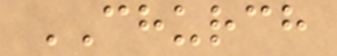CHURCH
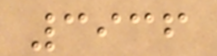3936
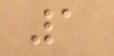1
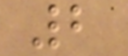2
